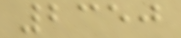2350
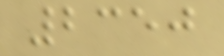2350
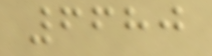6680
